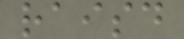raisd
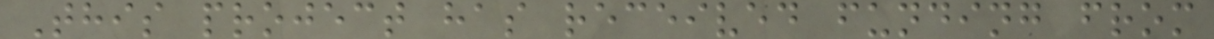This project has received funding from
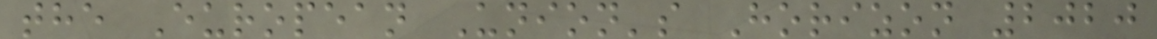the European Union's Horizon 2020
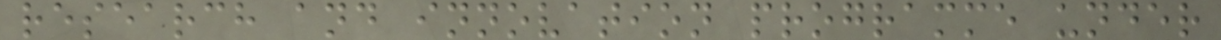research and innovation programme under
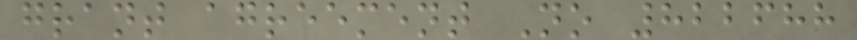grant agreement No 822688
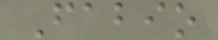Fabio
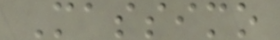Massimo
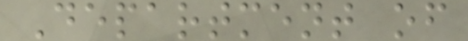Department of
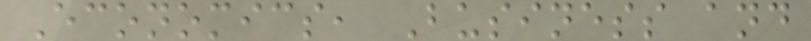Economics, Business and
